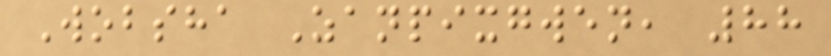Wobsha Zanpixgwen, 88
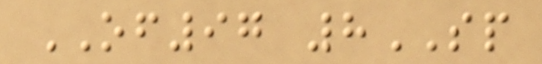OF97 8SP
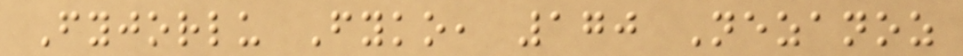Fyjorlu Fyko, 170 Nezanoz
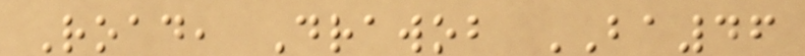Road, Drawob BA46
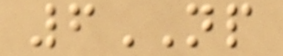6NP
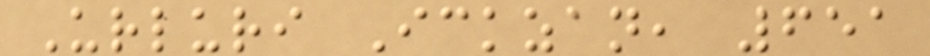Urluri Ickzan, 651
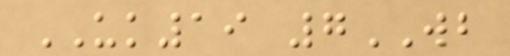UK19 7WB
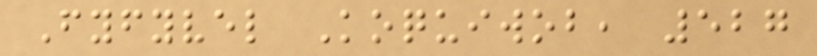Fyfyvel Koquiwob, 527
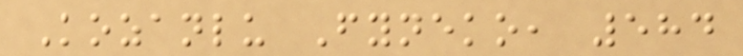Kozanlu Fyneko, 584
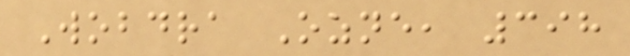Wobdra Ozne, 398
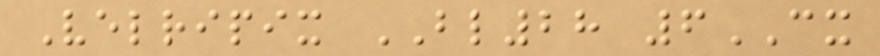Velripix BL28 6CX
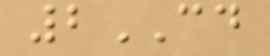2CD
